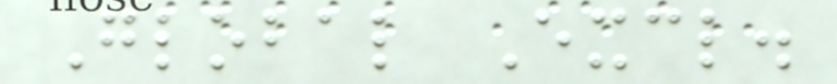Global Excl.
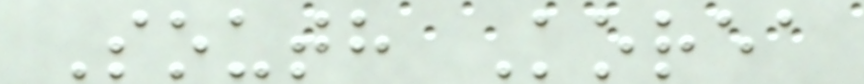South Korea
